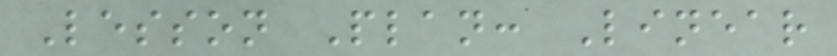Lesson Plan: Linear
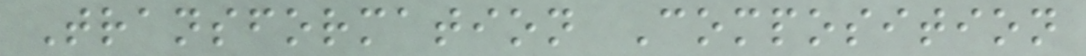Transformation Composition
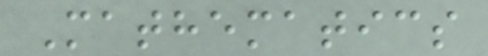Mathematics
